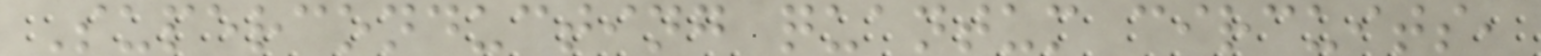Superconducting quantum circuits,
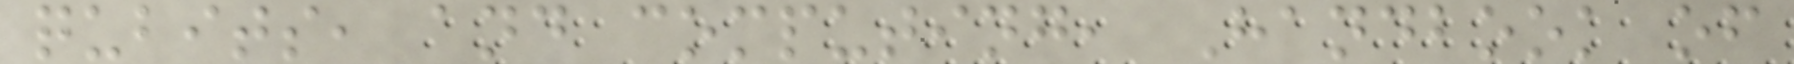qubits, and computing, Handbook of
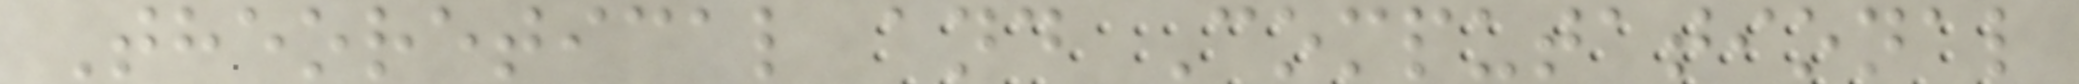Theoretical and Computational
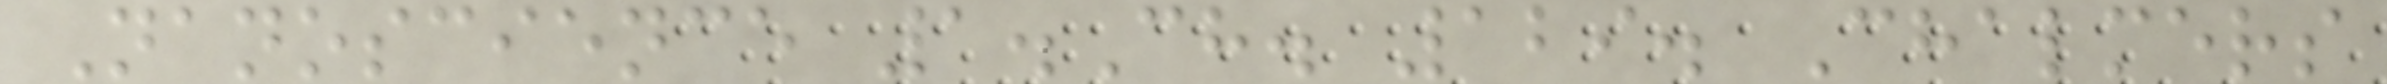Nanoscience 1.Ch. 129. Chalmers
